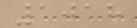1018
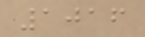1016
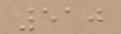510
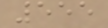555
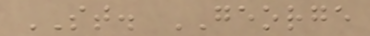ST. GEORGE
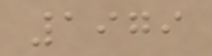1979
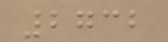2732
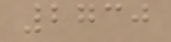2730
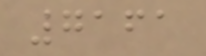7161
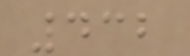432
